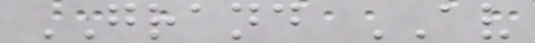GRAND AV
